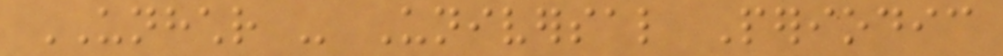UNHCHR - Universal Periodic
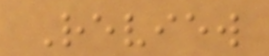Review
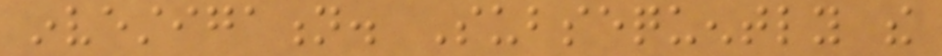investigation. Subsequently the
